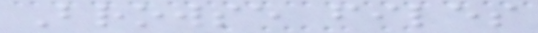Browse files
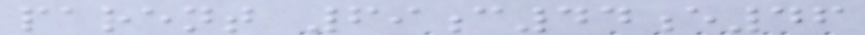parent 69c44e46
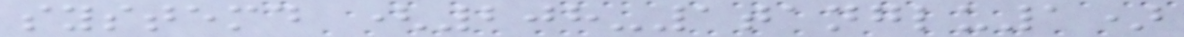systemd (208-1tanglu1)
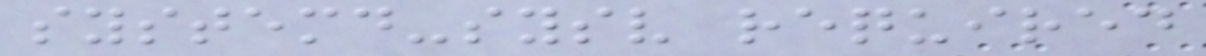systemd-sysv required
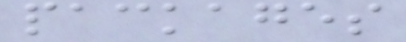packages
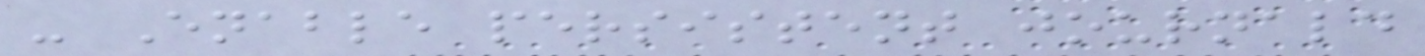- Enable persistent journald
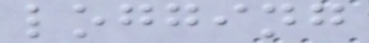logging
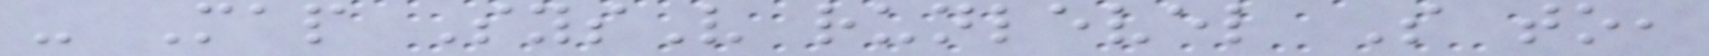- Map SysV runlevel S to,
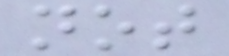not
